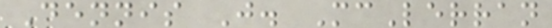Dennis J. McLerran
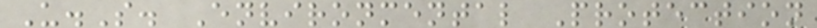U.S. Environmental Protection
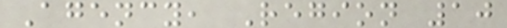Agency, Region 10
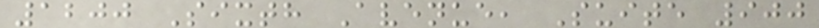1200 Sixth Avenue, Suite 900
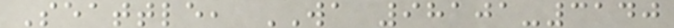Seattle, WA 98101-3140
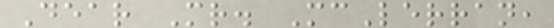Dear Mr. McLerran,
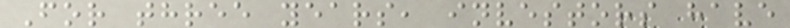For three years, investors have
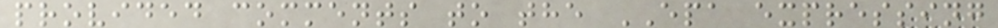provided comments to the EPA expressing
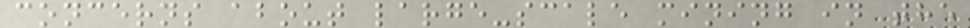concerns about large-scale mining in the
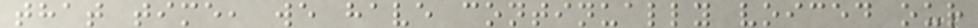that time, we have continually voiced our
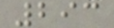293
